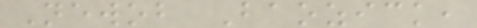Newob Baozick,
